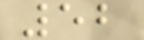52
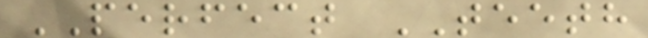PERFECT TEETH
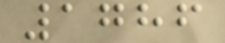1786
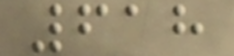618
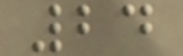24
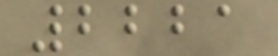2221
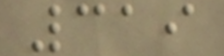319
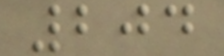204
